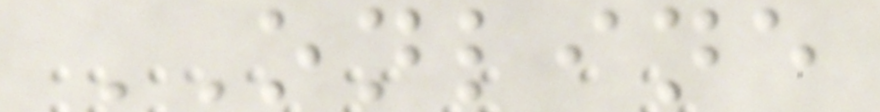ONLINE
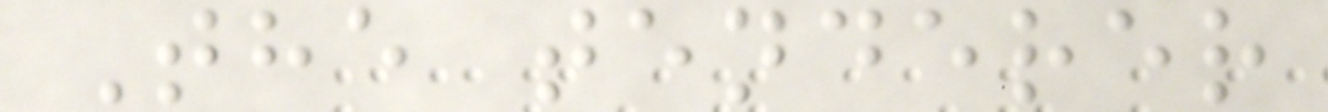The tenderer
